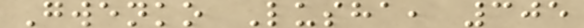Gwenko Lusha, 305
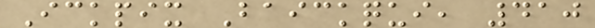Ickpix Baickqui, 410
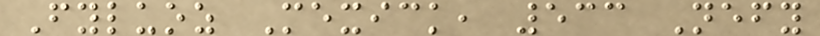Fyluoz Mexick, 533 Nefy
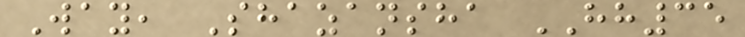Way, Shazansha HH35
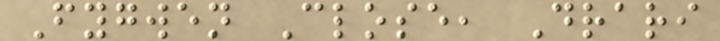Fygwen Close, Drari
